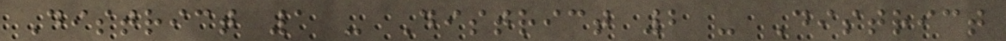District 1 - District 2 - District
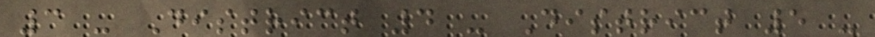3 - District 4 - District 5 -
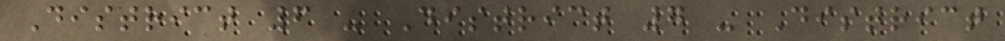District 6 - District 7 - District
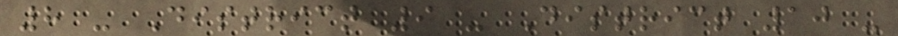8 - District 9 - District 10 -
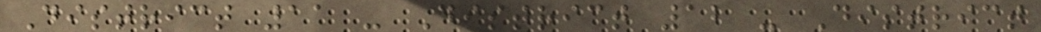District 11 - District 12 - District
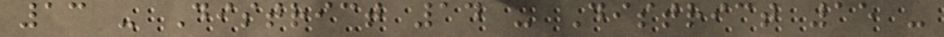13 - District 14 - District 15 -
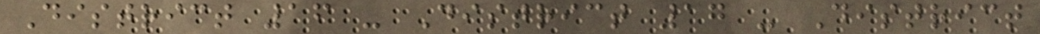District 16 - District 17 - District
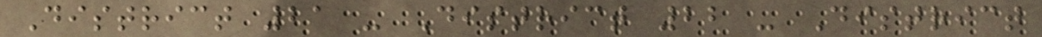District 21 - District 22 - District
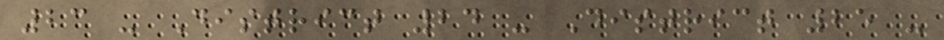23 - District 24 - District 25 -
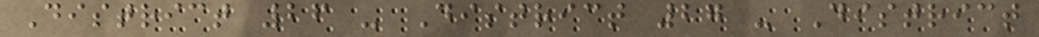District 26 - District 27 - District
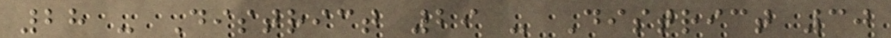28 - District 29 - District 30
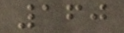160
